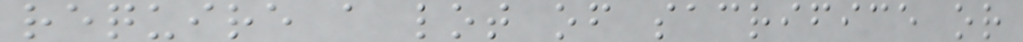require a lot of sacrifice or
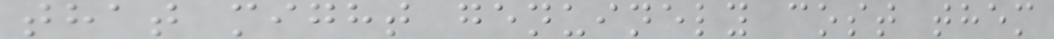that might genuinely cost them
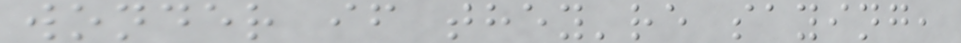wonder if they're saying,
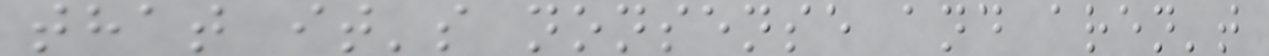that it's nonsense and aren't
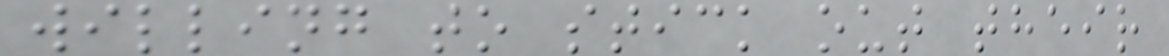willing to stick out their
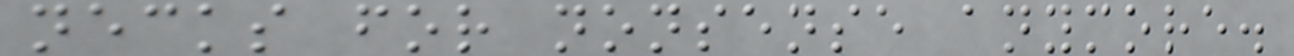necks for nonsense anymore.
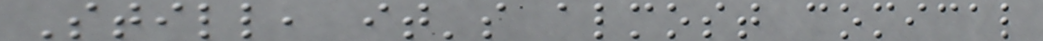Still, it's almost comical
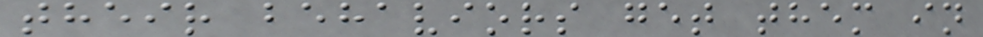their behaviors get them in
